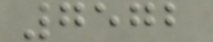7572
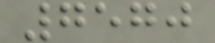7570
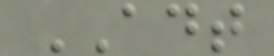ADT
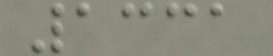1331
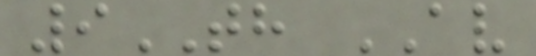9TH AV
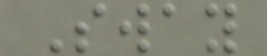Sway
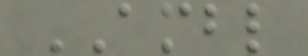AMBL
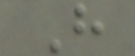H
